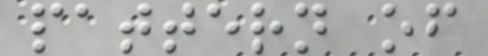pattern of
